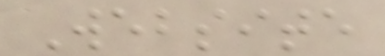Website
